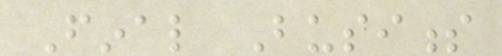Final Business
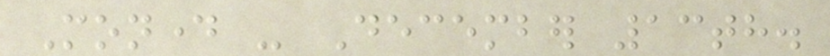Monday - December 13th.
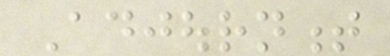Adjournment
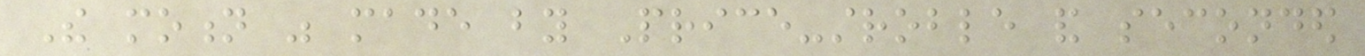The motion was made by Price-stroble and seconded
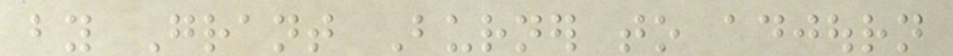by Grant Burner to adjourn
